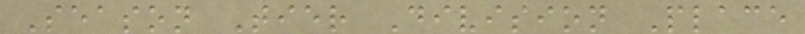Season Tier Division Place
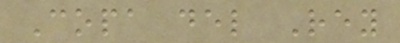Copa del Rey
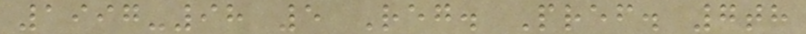1997-98 5 Reg. Pref. 7th
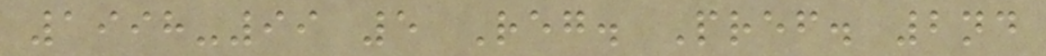1998-99 5 Reg. Pref. 2nd
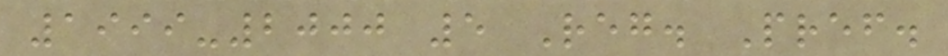1999-2000 5 Reg. Pref.
